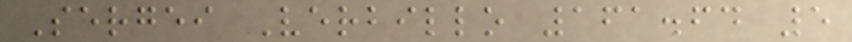Sergei Verbillo 161.64 5
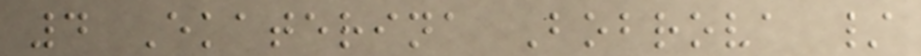4 Ekaterina Bobrova /
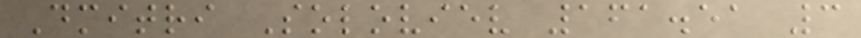Dmitri Soloviev 161.51 3
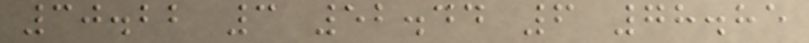30.22 3 52.44 6 78.85
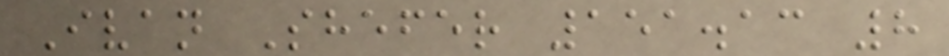Ivan Shefer 151.13 8
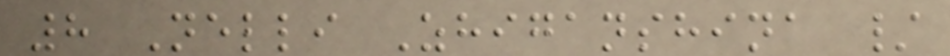8 Nelli Zhiganshina /
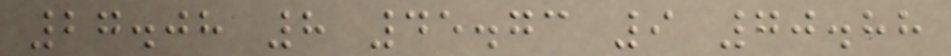27.08 8 45.73 9 70.88
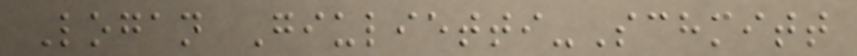Logan Giulietti-Schmitt
